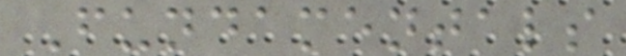Fundamentals
